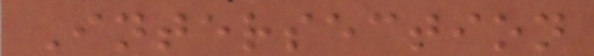Intersection
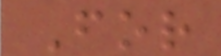For
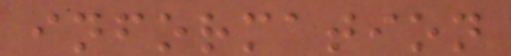information
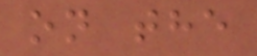on the
